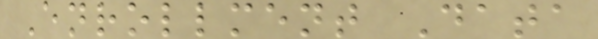Enrollment Data
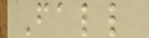Fall
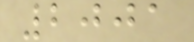2001
